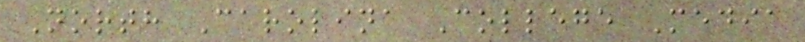North Carolina College Media
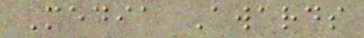Media Awards
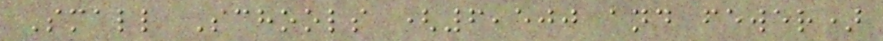Small Schools (6,500 and fewer)
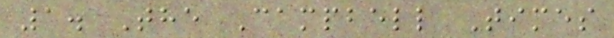1. The Campbell Times
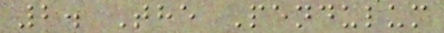2. The Pendulum
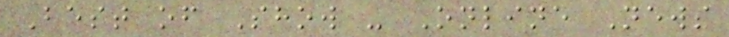Best of Show - Online News
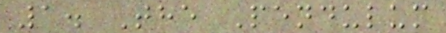1. The Pendulum
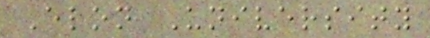Elon University
